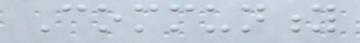Community
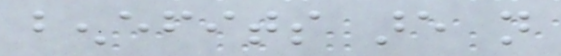benefits are not
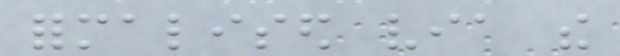formalised via the
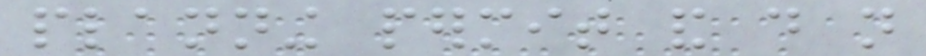planning permit and do not
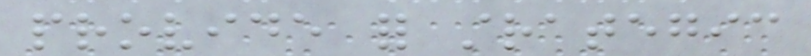provide for strategic
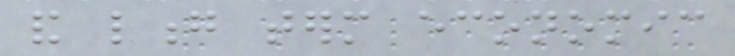and long term economic
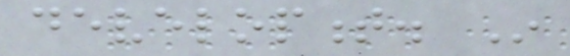development. In
